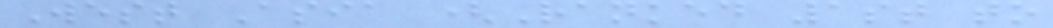West Asia (Ranked 1st to
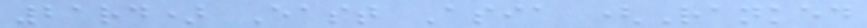21rd) East Asia (Ranked
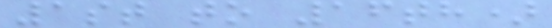1st to 16th)
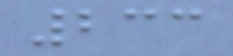233
